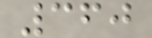360
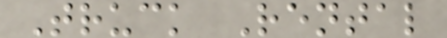Truck Rental
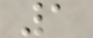1
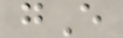gE
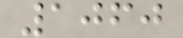1060
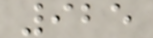925
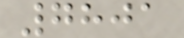7801
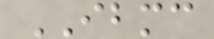IBMC
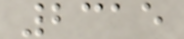2315
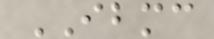IBMC
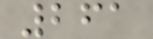261
